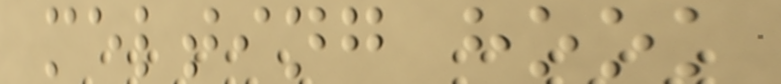melting hook
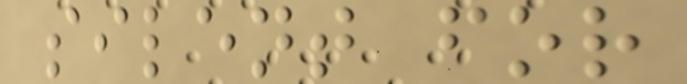silent for
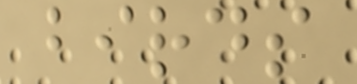birds
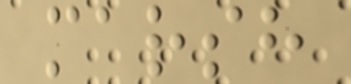marsh
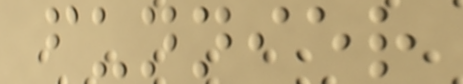funnier
